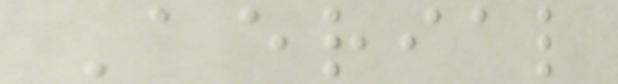Aerial
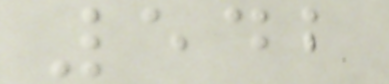542
